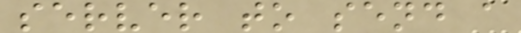server to send a
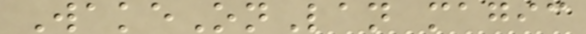WakeOnLan magic
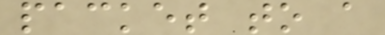packet to a
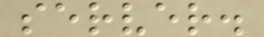server.
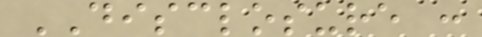DISCLOSURE :
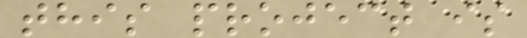this project is
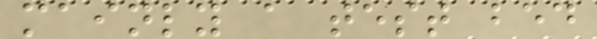mainly a test bed
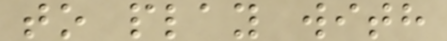to play with
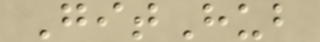GitHub
